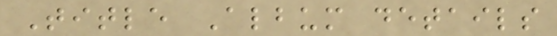Title Album details
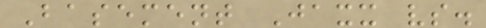Basement Jaxx vs.
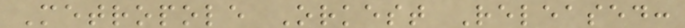Metropole Orkest Released:
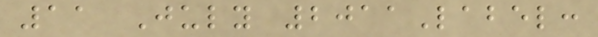11 July 2011Label:
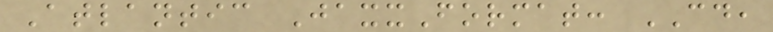Atlantic JaxxFormat: CD,
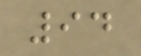94
